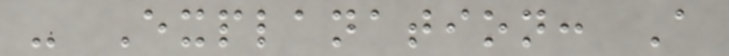- Explanation: A
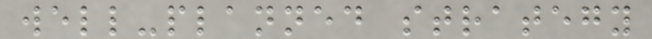well-planned strategy
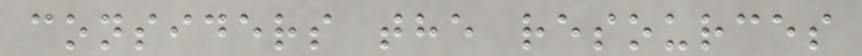considers the resources
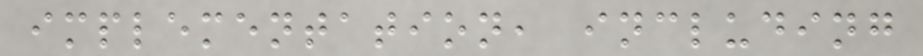implementation, including
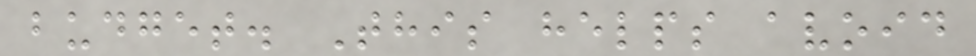budget. This helps avoid
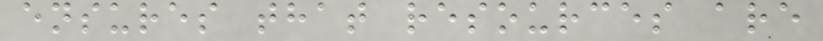ensures that resources are
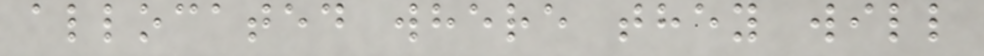allocated where they will
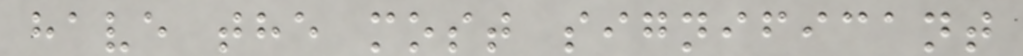have the most significant
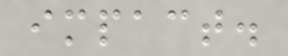impact.
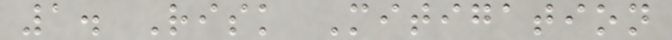1. Risk Mitigation
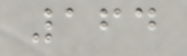164
